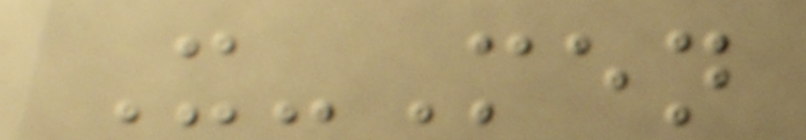X-Men
